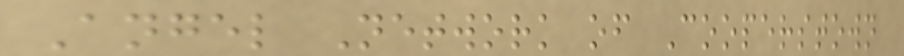Angel Network of Cooperstown
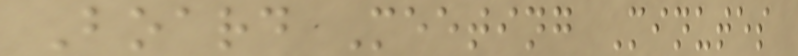Board Meeting Minutes
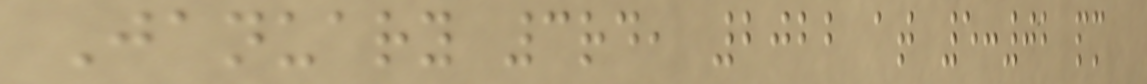January 3rd, 2022 at 5:02 pm
